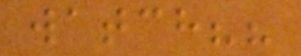watch??
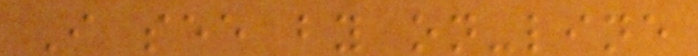I see by on-line
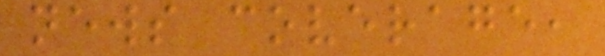news coverage,
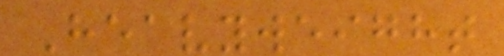Heavyweight
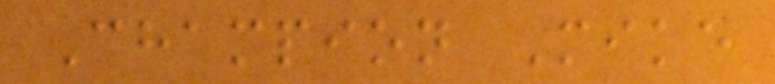Champion Mike
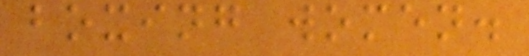boxing women.
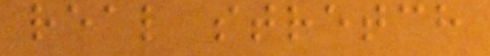real stretch
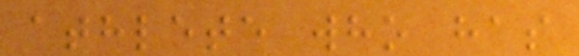athlete who has
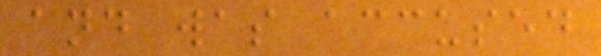and was accused
